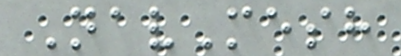NavMesh
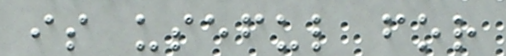is useful for
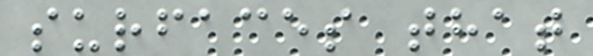surfaces that
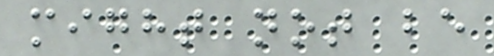might not be
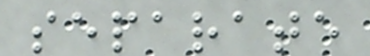separate
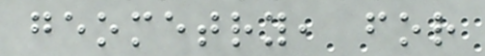geometry, for
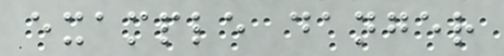example danger
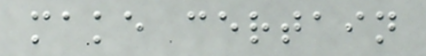make certain
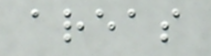areas
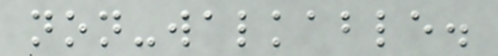non-walkable.
